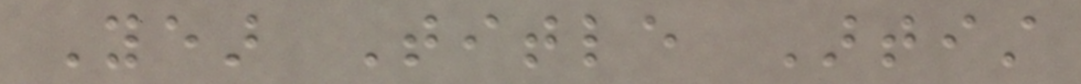Year Title Artist
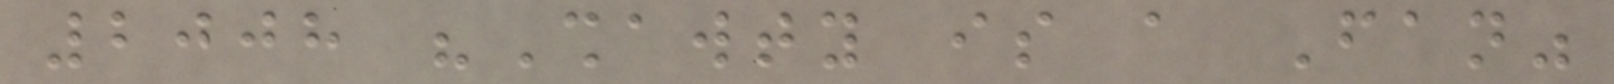2008 "Shawty is a Fan"
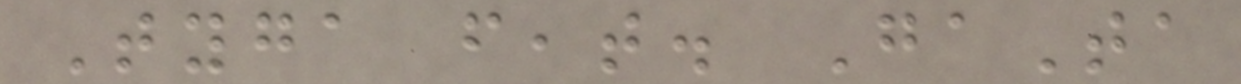Tyga feat. GaTa
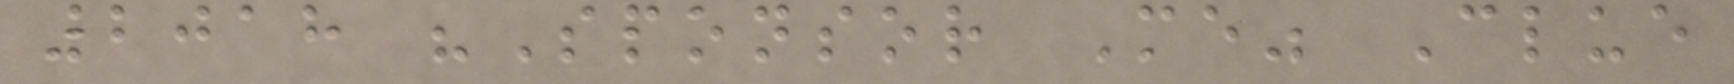2018 "Sponsor Me" Clue
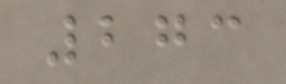273
